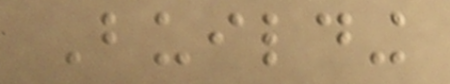Building
